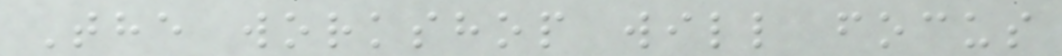The workshop will focus
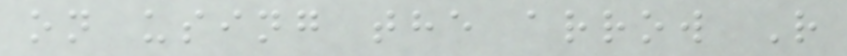on using the arrow R
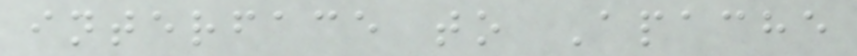interface to Apache
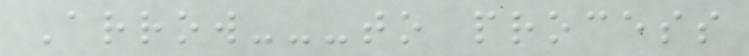Arrow---to process
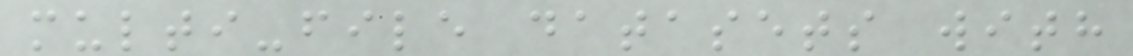multi-file datasets with
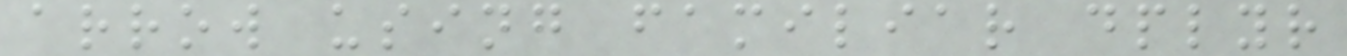arrow using familiar dplyr
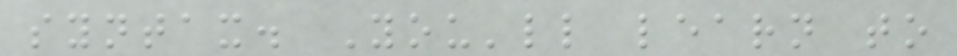syntax. You'll learn to
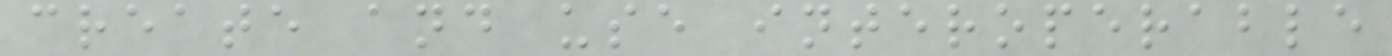create and use interoperable
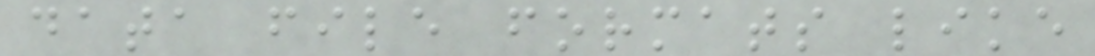data file formats like
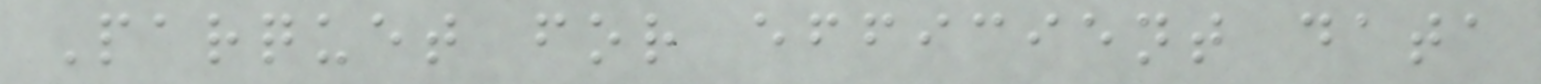Parquet for efficient data
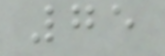75
